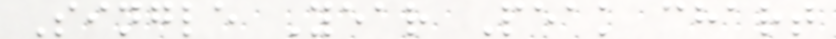Single Year Peak chart
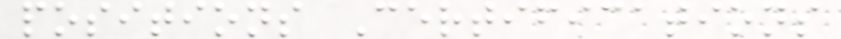positions Certifications
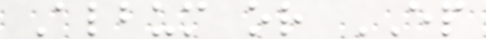Album or EP
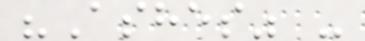"Ashes" -
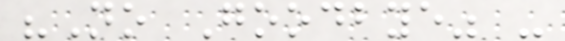"No Goodbye" -
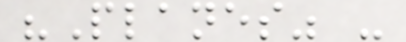"Planes" -
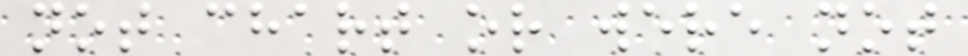not chart or were not
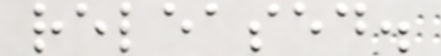released.
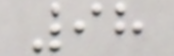98
